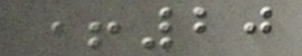+20
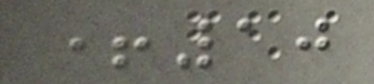+10
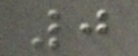0
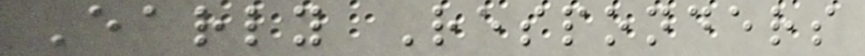Early Responders
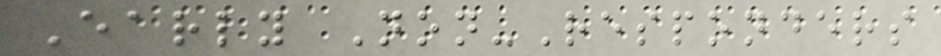Early Non-Responders
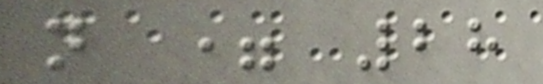n = 28
